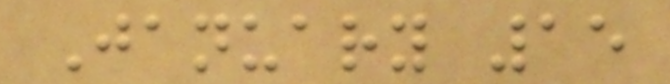January 15
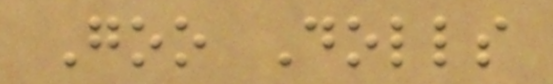Goo Dolls
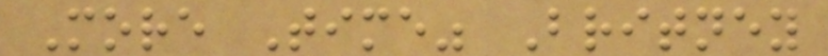More Time" Britney
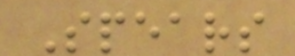Spears
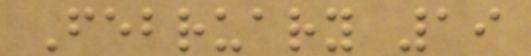February 19
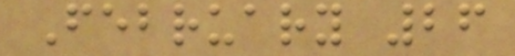February 26
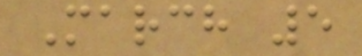March 5
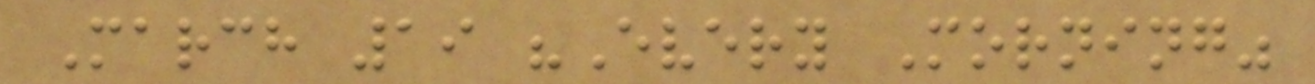March 19 "Every Morning"
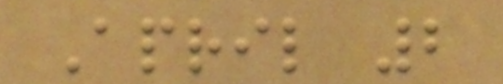April 2
